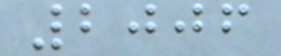2006
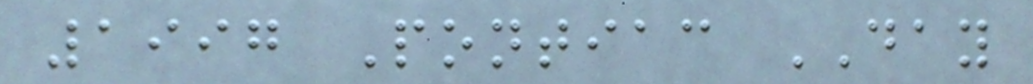1997 Pontiac DAY
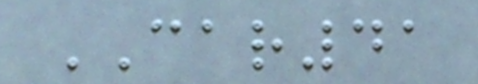CAR41
